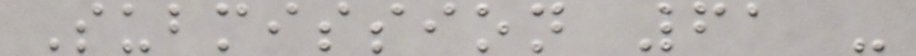Submission 61 -
